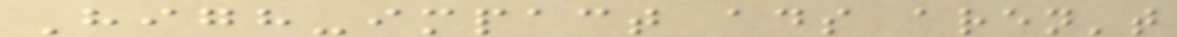High-impact ads aren't
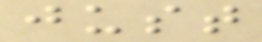just
